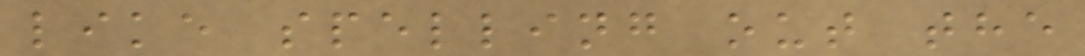like spelling out the
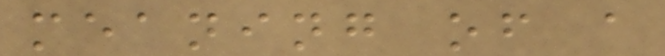meaning of a
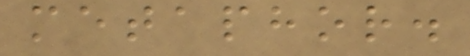metaphor.
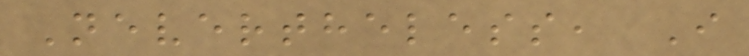Nevertheless, I
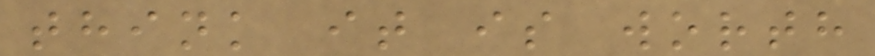think it is worth
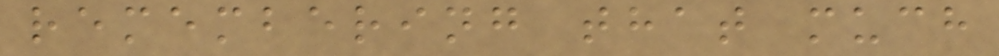remembering that much
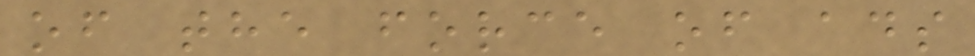of the force of ads
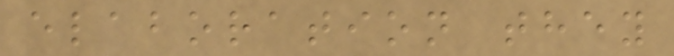elaboration they
